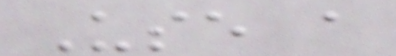Use a
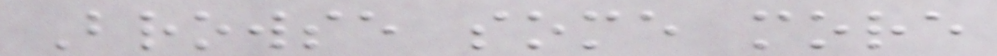Browse some more
